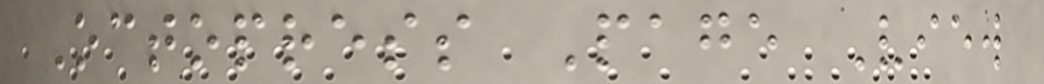Octopress Page View
